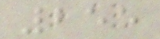255
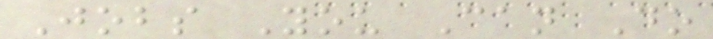Jobs You Can Do
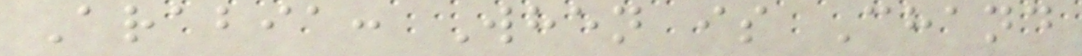Arabia: When is Chand
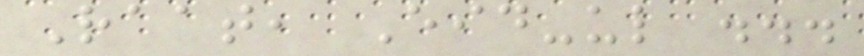Raat, Eid-ul ...
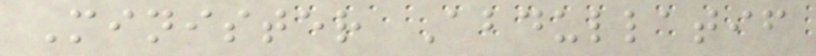Minister Abdullatif
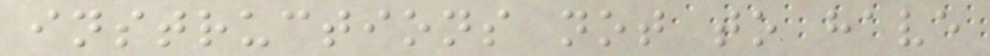instructions not to have
